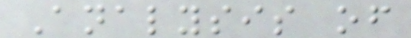Analysis of
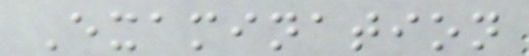Examination
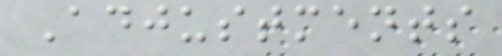Adjustments
